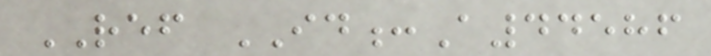REF ID:A44586
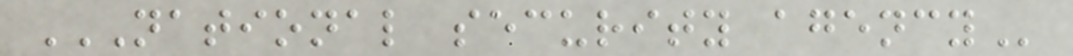NATIONAL SECURITY AGENCY
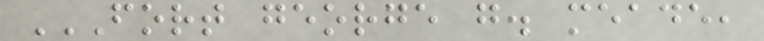FORT GEORGE G. MEADE,
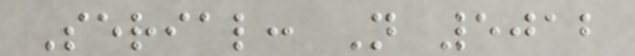Serial: N 5012
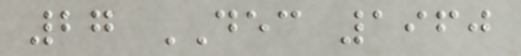27 DEC 1960
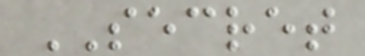SECRET
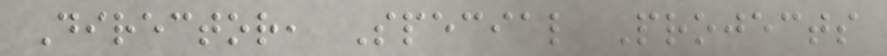Director, Special Projects
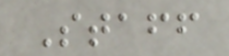Staff
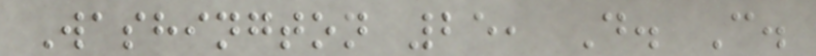Washington 25, D. C.
